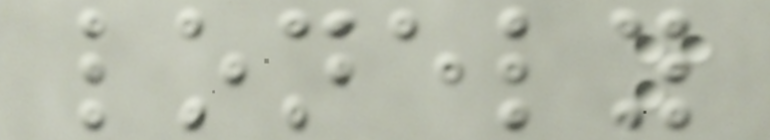lonely
